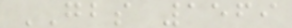GBS 1569
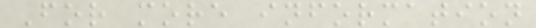For more information
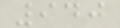940
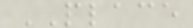PLACE
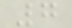7
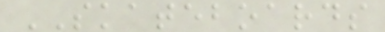SKATEBOARDS
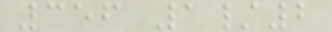356 1/2
